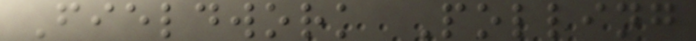Fieldwork Polling
